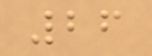26
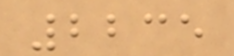2235
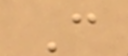C
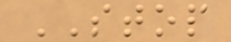STOP
